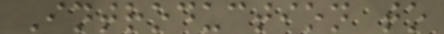Introduction to
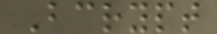Bcrypt
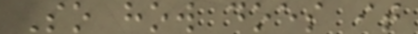So how does it
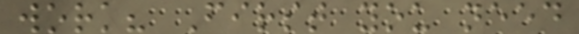work? First you need
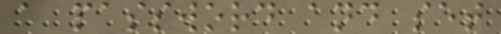a password and set
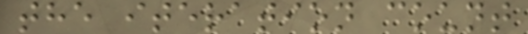the iteration count
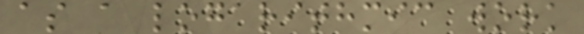as a logarithmic work
